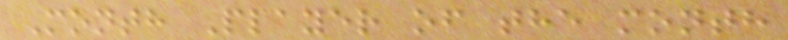Month Player of the month
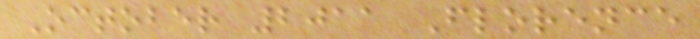October 2011 Florence
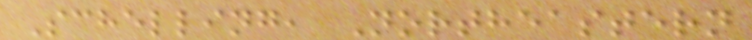Schelling, Northeastern
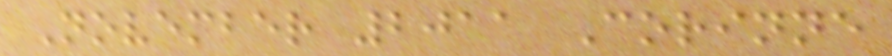November 2011 Corinne
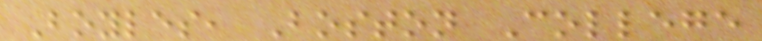Boyles, Boston College
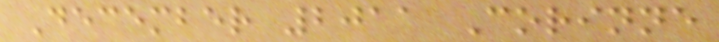December 2011 Corinne
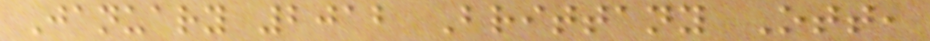January 2012 Brittany Ott,
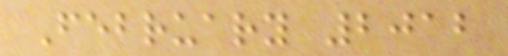February 2012
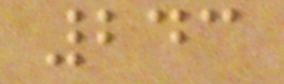243
